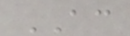AC
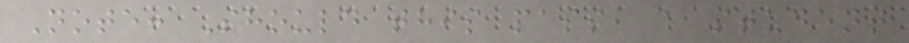Note: Should this pass, a student
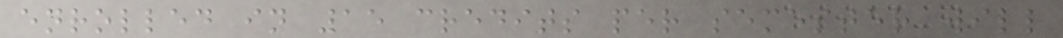enrolled in 15 credits per semester will
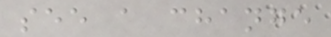see a change
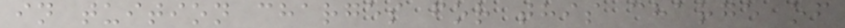in tuition charges for this charge of
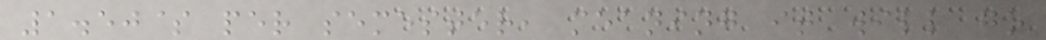1.50$ per semester, meaning it will go
